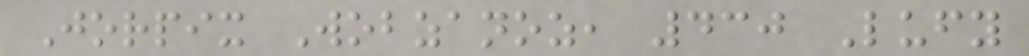Jorpix Wobzanoz, 430 Lufy
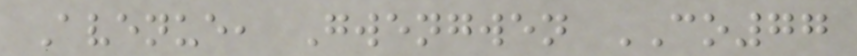Avenue, Gwengwen CO77
